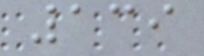139
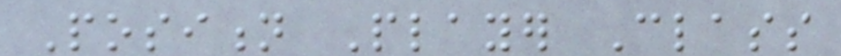Position Player Class
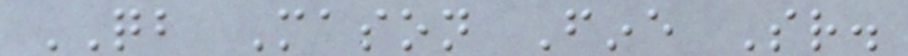QB Mason Fine Sr.
